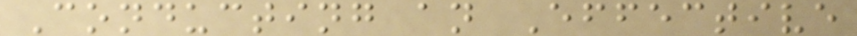Conducting an Effective
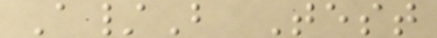A/B Test
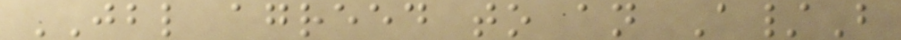JBL agreed to an A/B
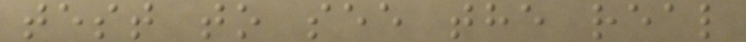test to see the real
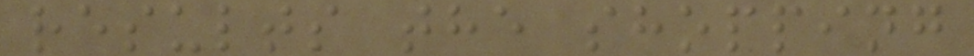results the shopping
